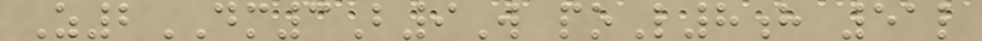Z2DM3B9W poL8h 51l
